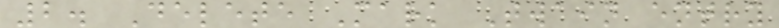2. Delete Mark Twain entry
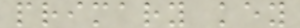primary key
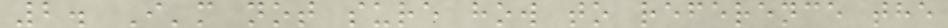2. I'm not sure how to reference the
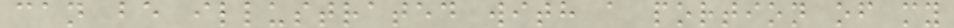can be illustrated with a portion of my
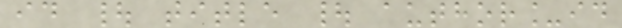id | title | author_id
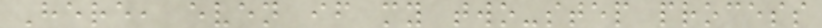Here, even if my two-step process
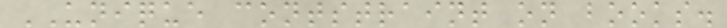UNIQUE contstraint on books.
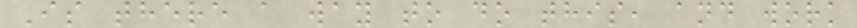Is there a way to do this, and work
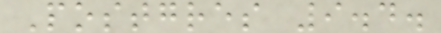Postgres 9.4.
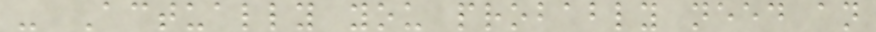- Actually you probably need an
